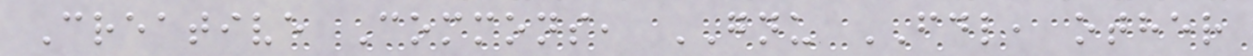Creative Commons, GNU FDL, other
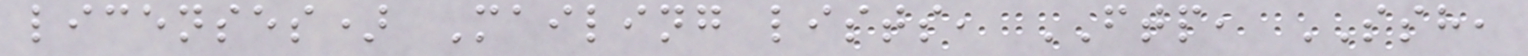licenses) Mailing lists, FTP, SSH,
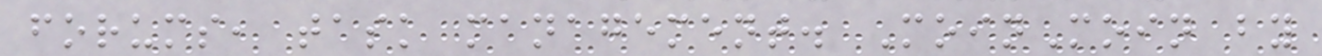forums, task management. MoinMoin by
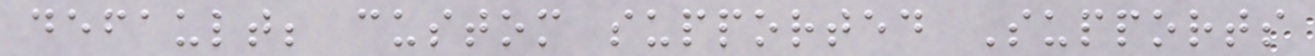default; custom supported Supports
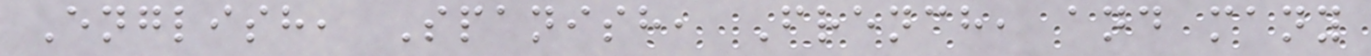English, Spanish, French, and many
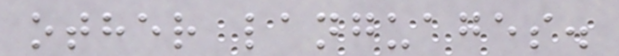other languages.
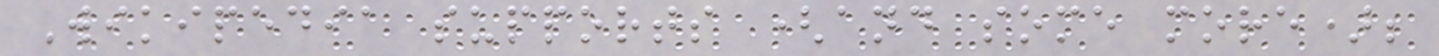Wikipedia supports (and some more);
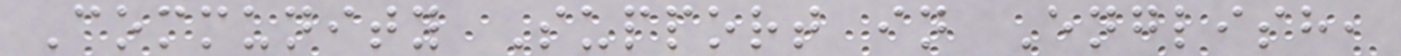Community Support in English,
